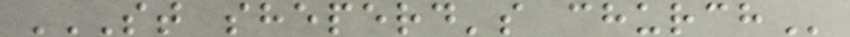ST SHEPERD'S CHURCH
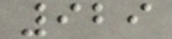929
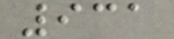931
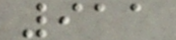911
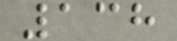138
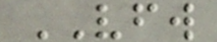VFW
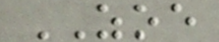ZOE
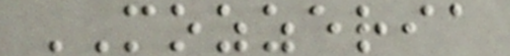MOZZERIA
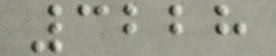3228
